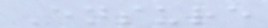Ensure
